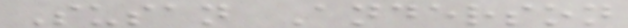Susan Anderson
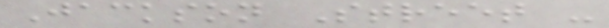Jackson Street -
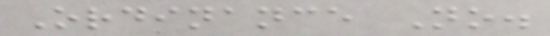Ordinance No.
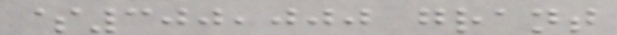$300,000 grant
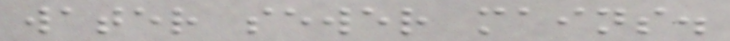water sewer mains.
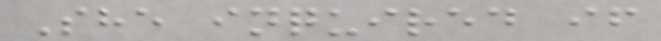She inquired if
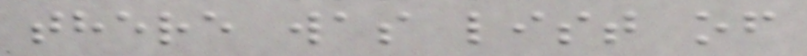there was list of
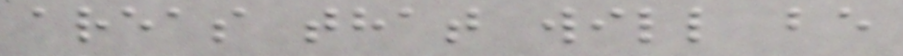areas that will be
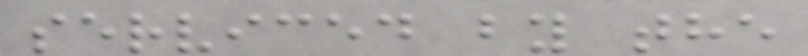serviced by the
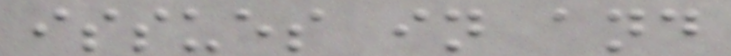issues in and
